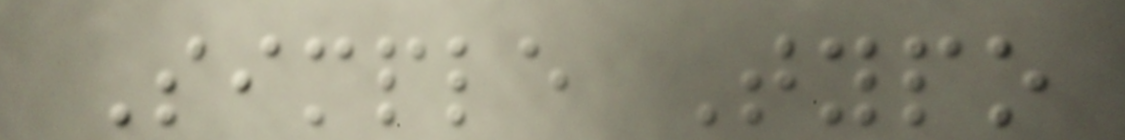Simple Typo
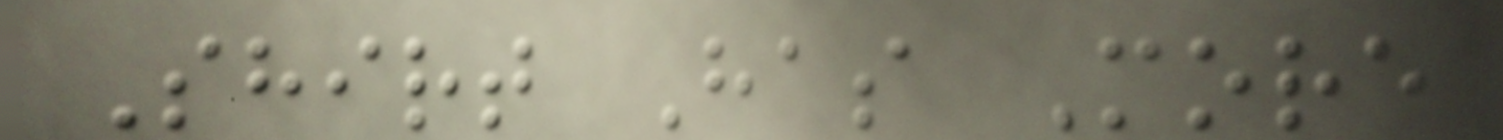Shirt Has More
